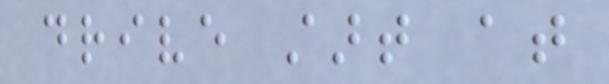drive start at
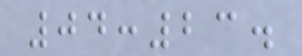04:23.
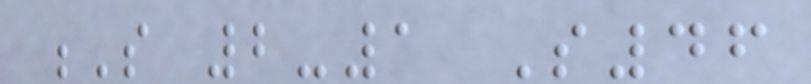S 2-1 S46
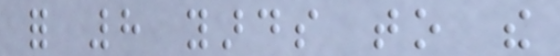for 8 yards to the
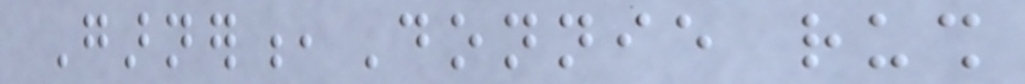Garner,Donnie rush
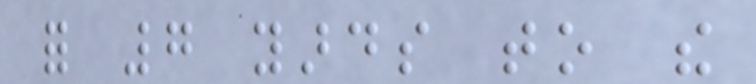for 7 yards to the
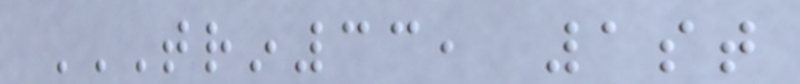TRIN33, 1ST
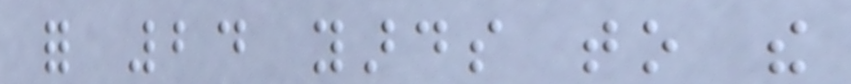for 24 yards to the
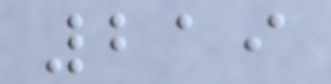219
